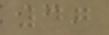47
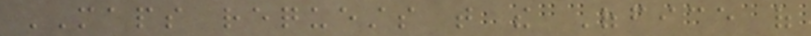MAPS requests that the Office of
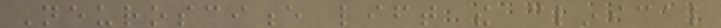Neuroscience lift the clinical
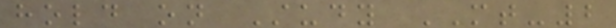hold on Study MT-2
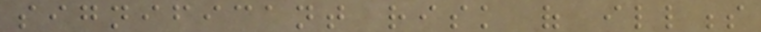significant risk of illness
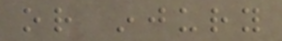or injury
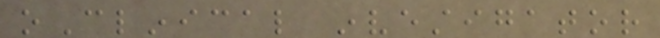oClinical investigator
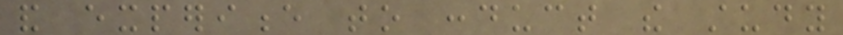and experience to conduct the study
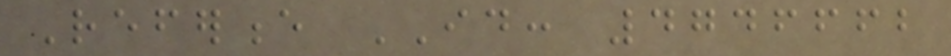Reference ID: 4746662
